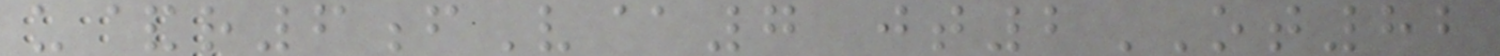u&r6fV@7 jt2OT82
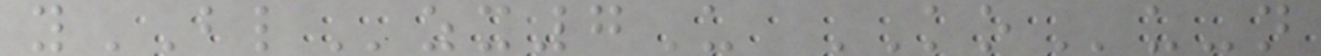yBLzx7U KOu-n
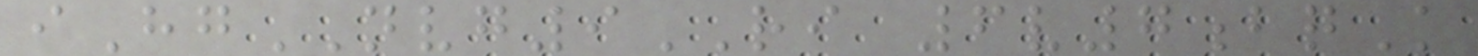iHgNVG9RI 6v7bqK
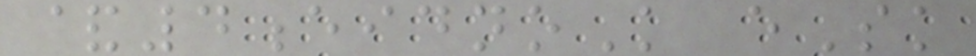&4eidnoK eSk
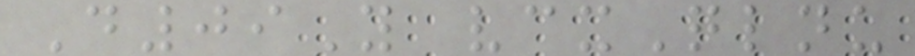D09Y vcxQlnu
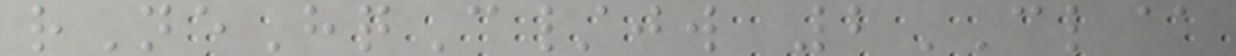rNeHqC/jw 2CL@
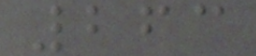263
